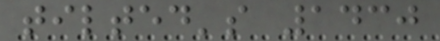tilted's 1430
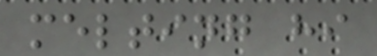melting hi
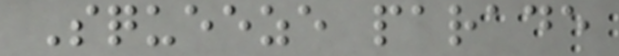Squeeze parade
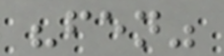"fen"
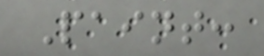Paint:
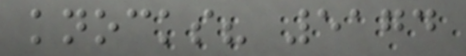knocks? 5174
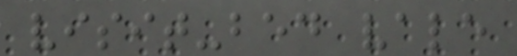visit-bed vale
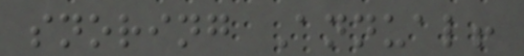snoring Annual!
